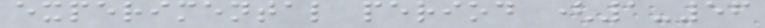experimental period (1-56
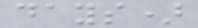days)
